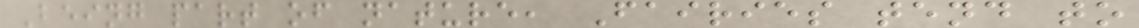Being part of nature, Fairies tend to
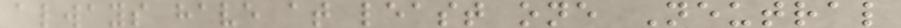always have at least one Neutral
